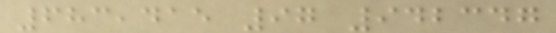683,415 97 942347
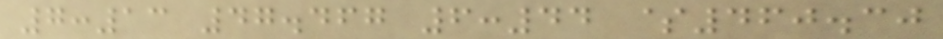7:13 47.467 6:44 $460.30
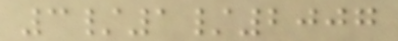3/1/2007
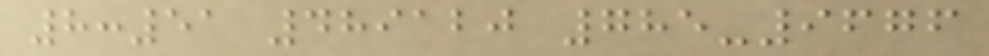8:51 489120 785-9676
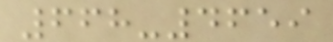668-4659
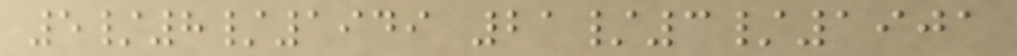5/8/1949 21/3/1901
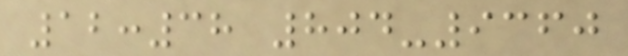12:38 804-9360
